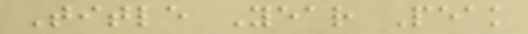Title Year Peak
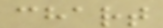chart
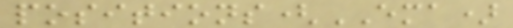positions(EMA)
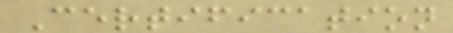Certification
